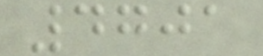4701
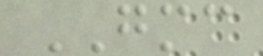GMC
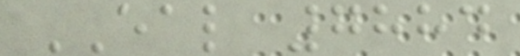EAL 7884
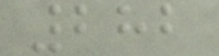282
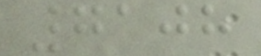7108
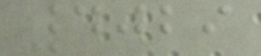4029
